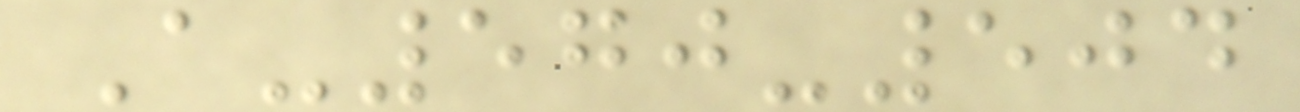A-570-504
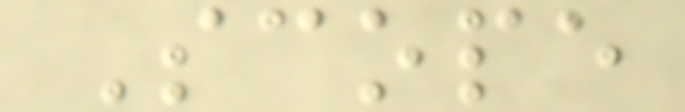Scope
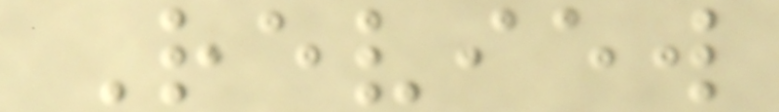Review
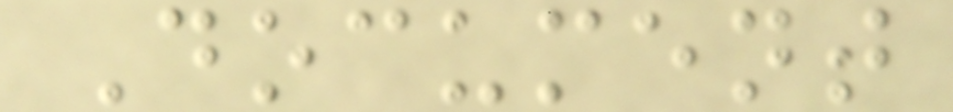Document
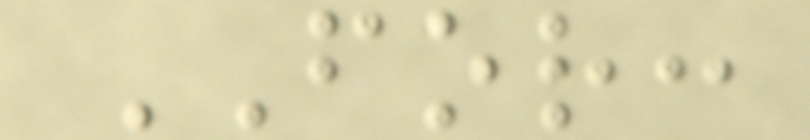FOR:
